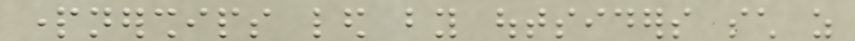partnerships led by outsiders such as
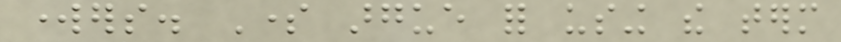workers. Some argue for using the term
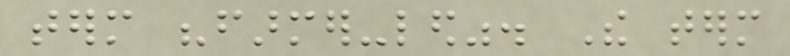term "farmer-led". The term
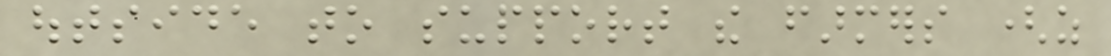outside to support the farmers (as
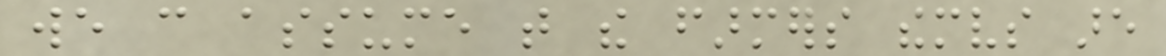we can assume that the farmers themselves are
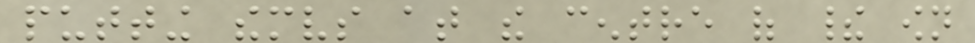putting themselves at the centre of their own
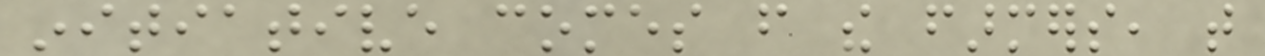initiative comes from the farmers, that
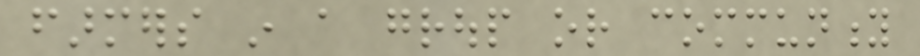farmers in a group or community
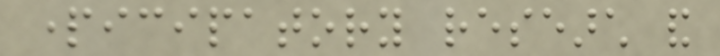participatory research and
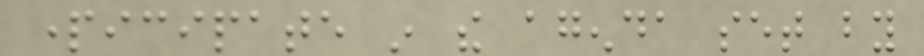participate in the agenda set by
